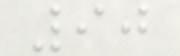90
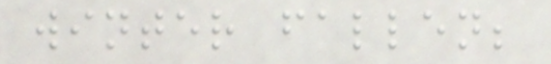winter fallen;
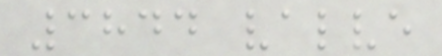3844 valve
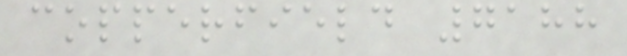copperfield 7188
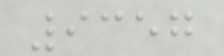9357
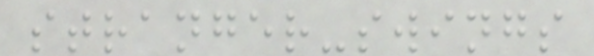stranger-swings
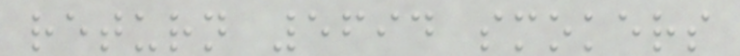return 5694 smokers
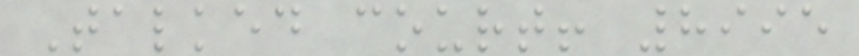Talked court! 8995
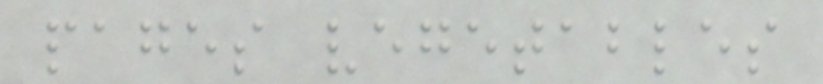pages vegetables
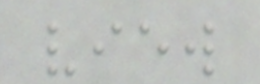view
